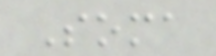Soma
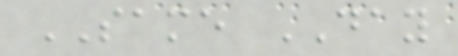SAME DAY
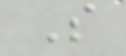S
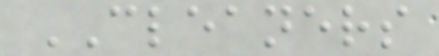CLEANERS
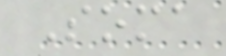Soma
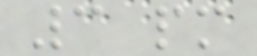3 pm
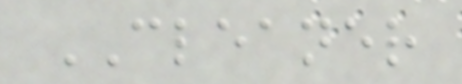CLEANER
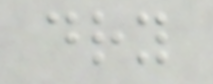dry
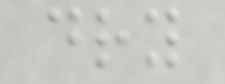dry
